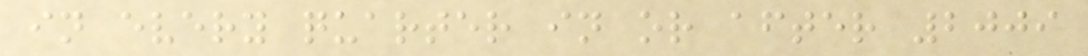in every quarter in or after 2009
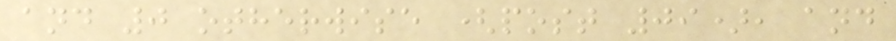and 0 otherwise (post 09), and
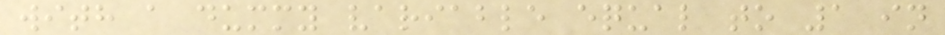with a dummy variable equal to 1 in
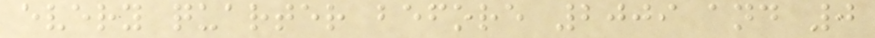every quarter before 2009 and 0
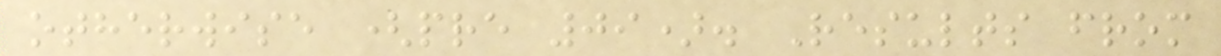otherwise (pre 09). Results from
